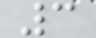3
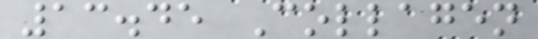13.45 Collagen
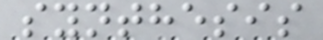synthesis
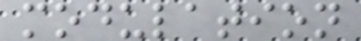modulation
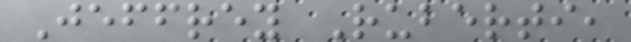Jeffrey Ruberti,
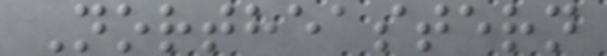Northeastern
